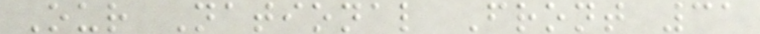Our National Front 31
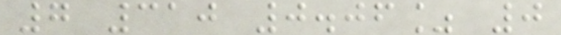7 310 0.06% 0
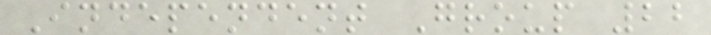Independent Group 22
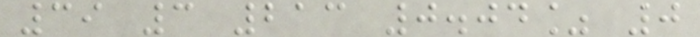39 3 213 0.04% 0
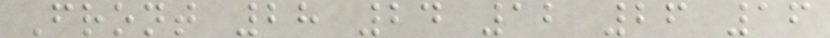Front 28 24 12 26 16
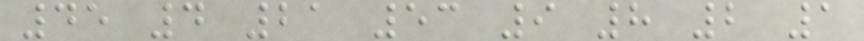45 4 21 53 9 8 2 1
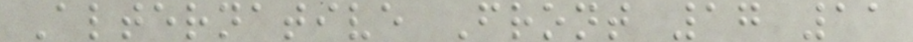Alternative Front 17 11
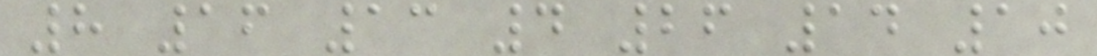8 16 13 4 26 14 10
